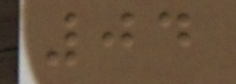04
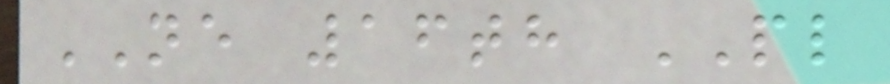NE 16th PL
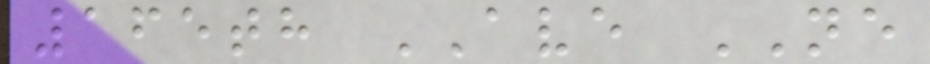165th AVE NE
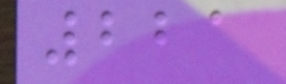221
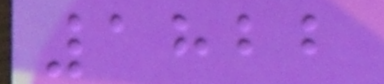1822
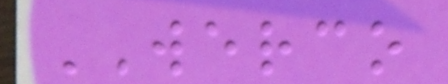WERCO
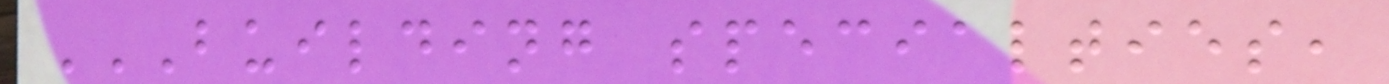BUILDING SPECIALTIES,
